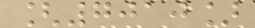[7010]
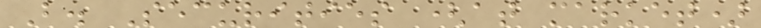B. Securities (at market)
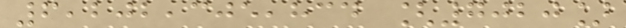6,202,305,834 [7020]
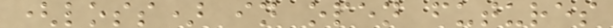(loss) in open futures
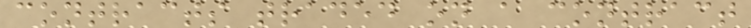contracts traded on a contract
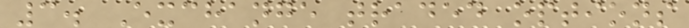3. Exchange traded options
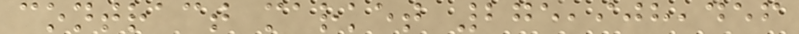contract market 275,908,456
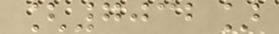[7032]
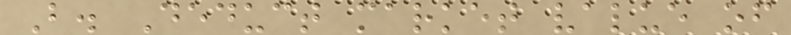B. Deduct market value of
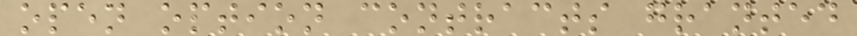open option contracts granted
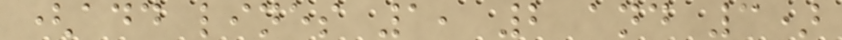(add lines 1, 2 and 3)
